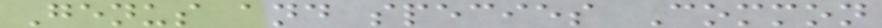Genus and species Common
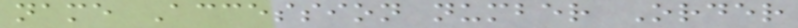name Accession number Order
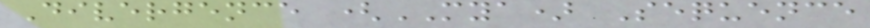Divergence (MYA) Sequence
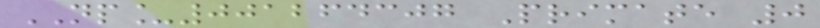NP_001264307 Primate 0
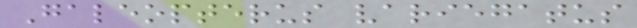Galeopterus variegatus
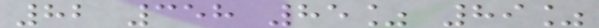82 358 85% 89%
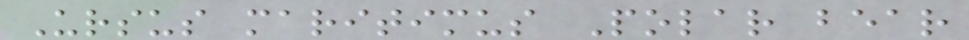Ursus maritimus Polar bear
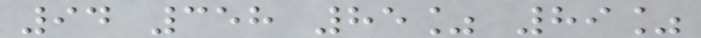94 358 85% 89%
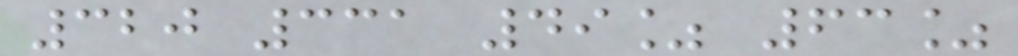320 331 49% 63%
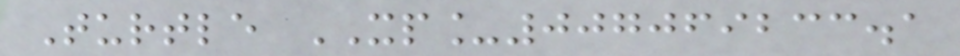Turtle XP_007069233.1
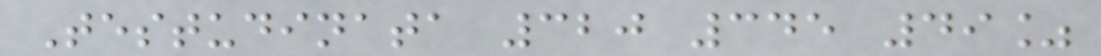Testudinata 320 345 49%
